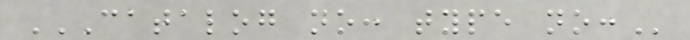CATALOG NO: TYPE NO:
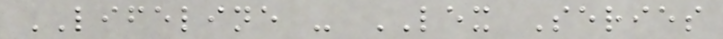LIFELINE - LEX Series
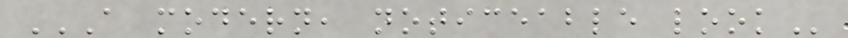A MODERN, NOTICEABLE LOOK
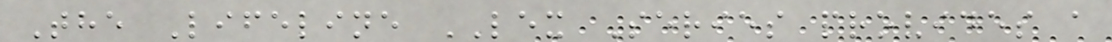The Lifeline LEX Series provides a
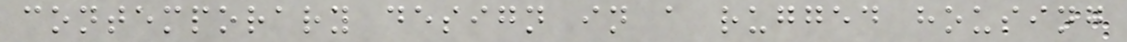contemporary design in a rugged housing
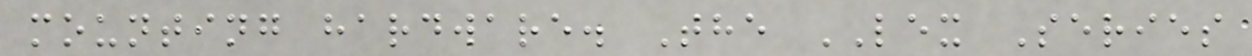mounting hardware. The LEX Series
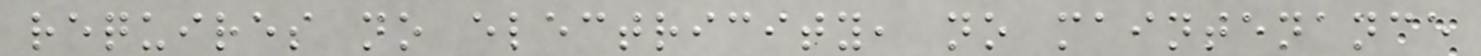requires no electricity, no maintenance
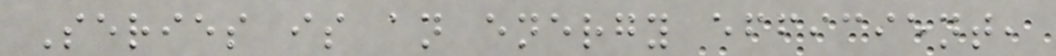Series is an energy efficient,
